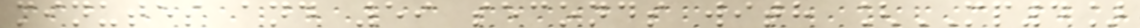minutes and 59 seconds with [MP4]
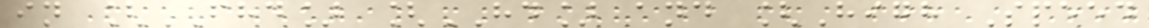in [FHD] [HD] and [High Speed
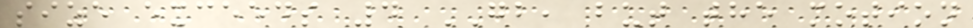size exceeds 4 GB, but the motion
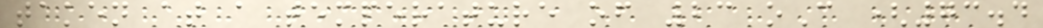taken at a temperature of 23 oC (73.4
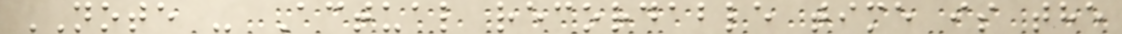NOTE - Actual recordable time is the
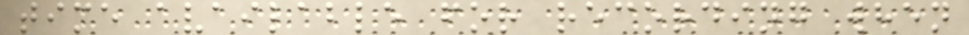time available for recording when
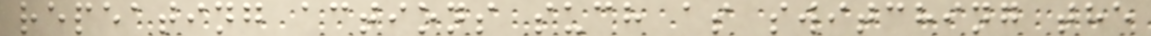repeating actions such as switching the
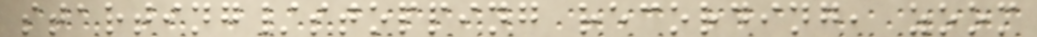starting/stopping recording, zoom
